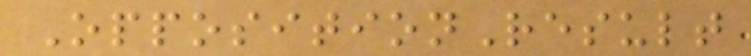OppositionResult
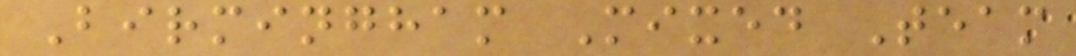Birmingham Mixed Team
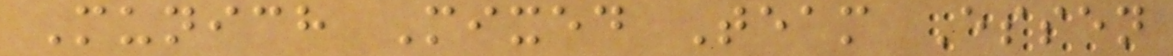Munich Mixed Team Essen
